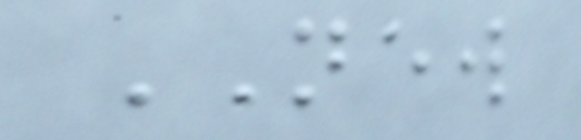NEW
